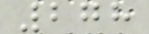278
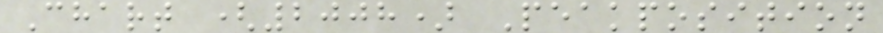Chart (2008) Peakposition
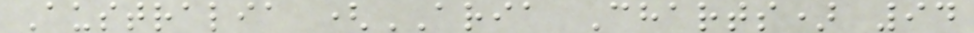Australia (ARIA Charts) 94
